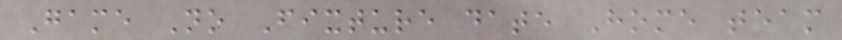Game No Fixture date Home team
